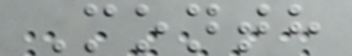Month
